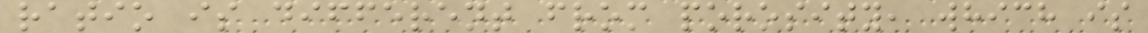ratio is different from porosity, which is
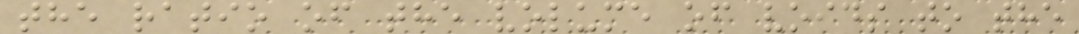the ratio of the volume of voids to the
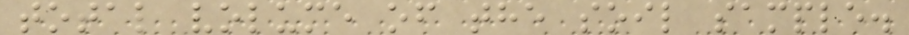total volume of the soil sample.
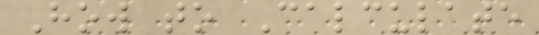How to Calculate
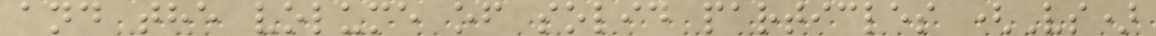and the volume of solid particles (Vs)
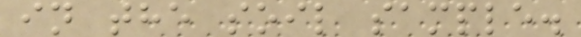in the soil sample.
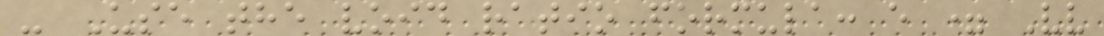- Use the void ratio formula: e = Vv
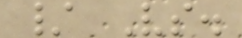/ Vs.
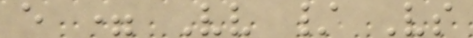e = Vv / Vs
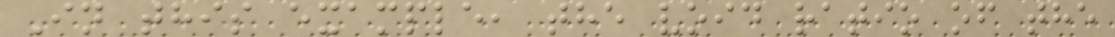In this example, the void ratio of the
